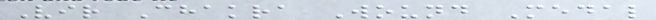Vir Chakra Wound Medal
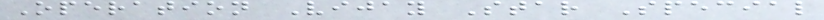Operation Vijay Star Special
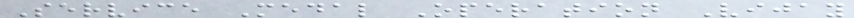Service Medal Operation Vijay
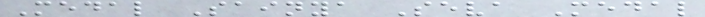Medal Sainya Seva Medal
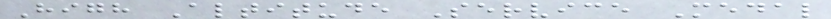High Altitude Service Medal
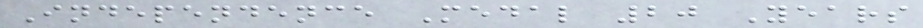Independence Medal 20 Years
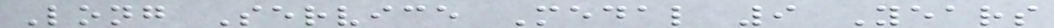Long Service Medal 9 Years
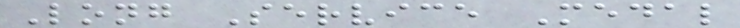Long Service Medal
